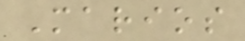Marios
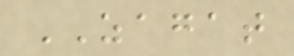ZAGAT
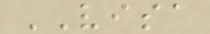VISA
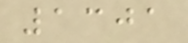1301
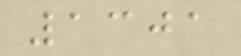1301
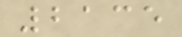2135
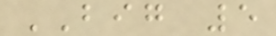BIG 5
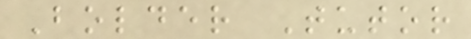Bolder Tutor
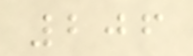206
